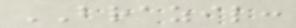BRAZIL:
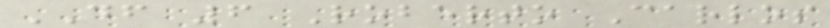DF 6 Roberto Carlos
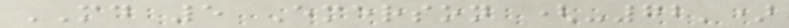MD 5 Emerson (-72')
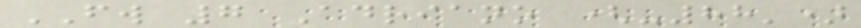FW 7 Adriano (-88')
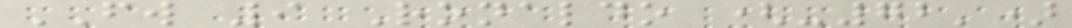FW 9 Ronaldo (-72')
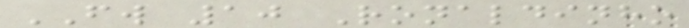FW 10 Ronaldinho
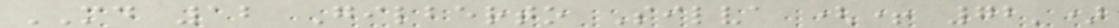MD 12 Gilberto Silva (+ 72')
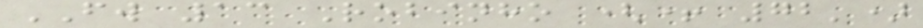FW 13 Robinho (+ 72')
